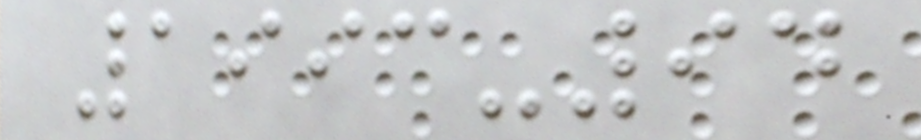1993-94
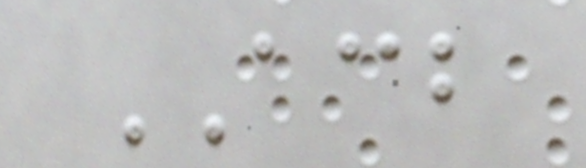ACB
